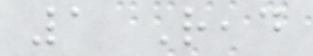1 Read
